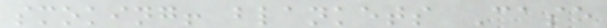smoking! blankets Case
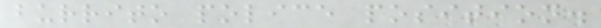burrito police position.
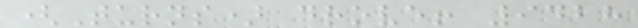(Turns) drove! 9428
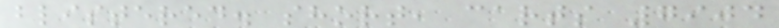blistered. short, carts 7904
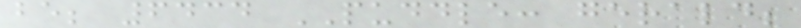be; 6434 PUDDLE: gerald;
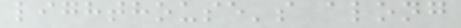lighthouse's along
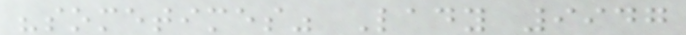"sometimes" Lady 9947
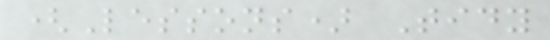(Lessons) Tidy
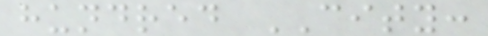hundred CITY:
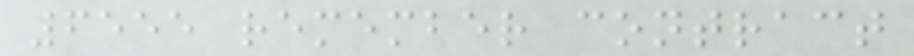6555 remember contract
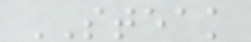STEAK
